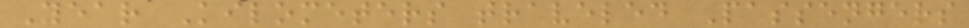Year Kilometers traveled Passengers
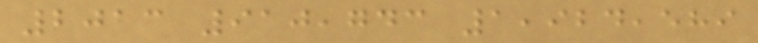2013 910,743 1,924,589
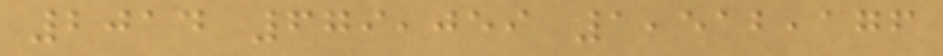2014 679,059 1,512,176
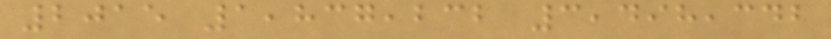2015 1,837,232 3,498,342
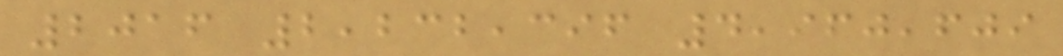2016 2,232,396 4,960,609
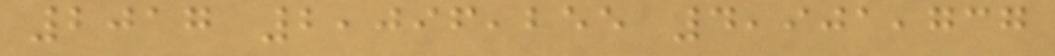2017 2,096,255 4,901,737
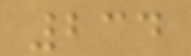234
